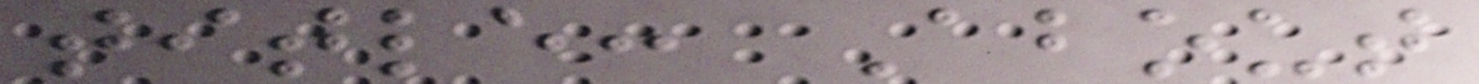title: About
